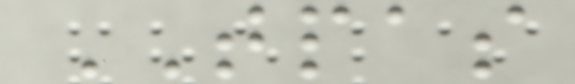TPAS
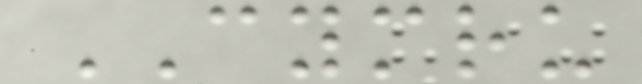CYMRU
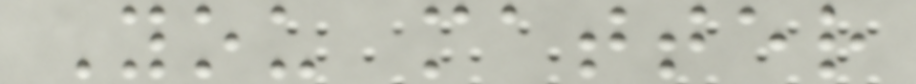You matter
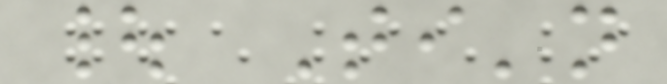| Ti'n
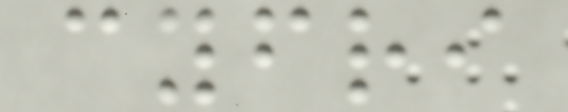cyfri
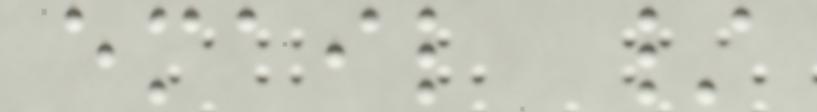email /
